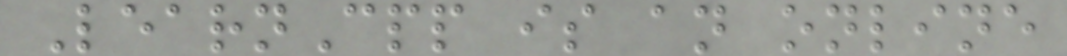LearnCpp is an online
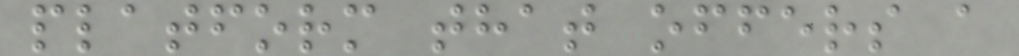platform that offers a
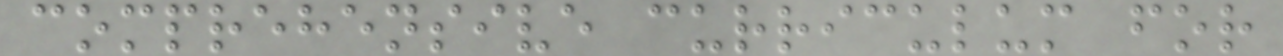comprehensive curriculum for
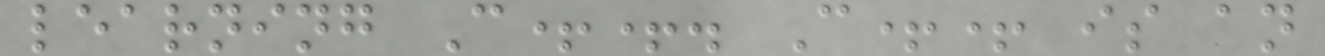learning C++. C++ is an
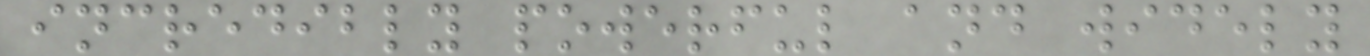incredibly powerful and widely
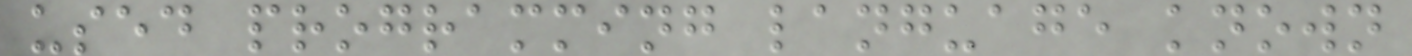used programming language known
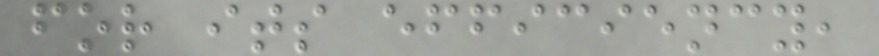for its efficiency,
